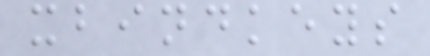xbindkeys
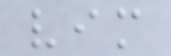vim
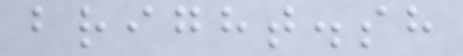bright.sh
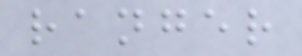ranger
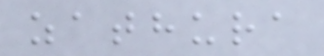zathura
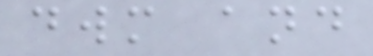dwm and
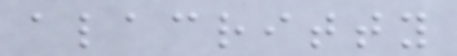alacritty
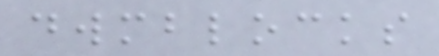dwmblocks
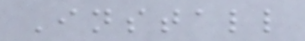Install
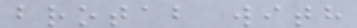brotab with
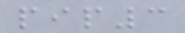pip3
